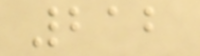212
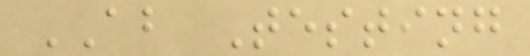AB Testing
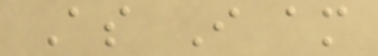As I am
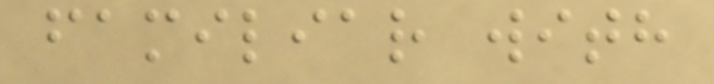familiar with
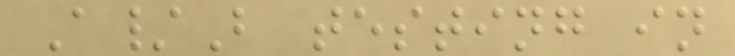A/B testing in
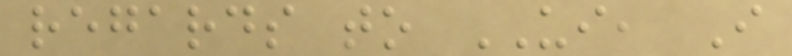regards to UI, I
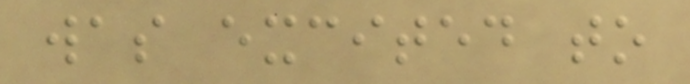was excited to
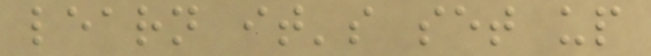learn it's set up
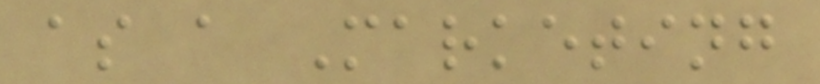as a Marketing
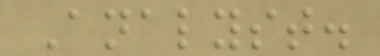Analyst.
